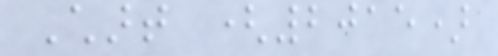Chart (2015)
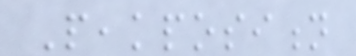Peakposition
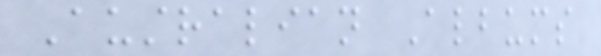Australian Albums
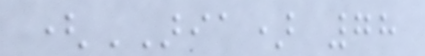(ARIA) 78
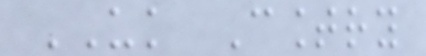UK Country
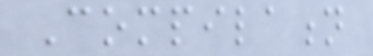Compilation
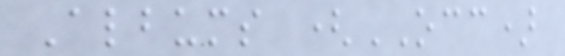Albums (OCC)
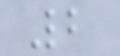2
